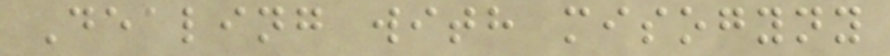Dealing with misogyny
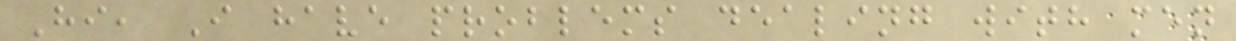Hi, I have problems dealing with men
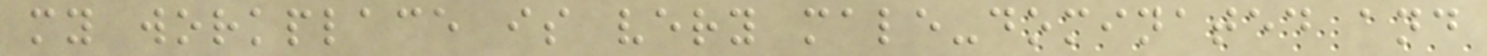my workplace is very male-dominated and
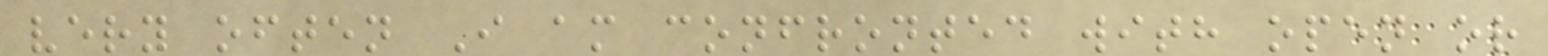very often I am confronted with open or
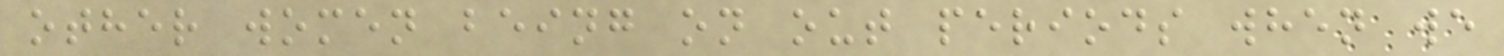other women being on out periods when we
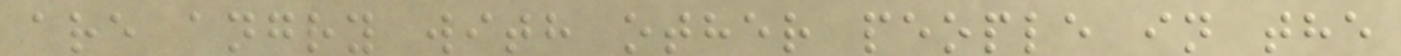are angry with other people in the
